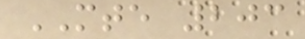MTE 203
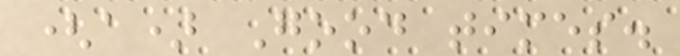(a) Good times.
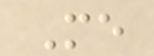Me
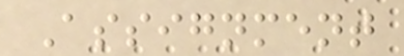Assignment
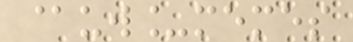@uw_memes
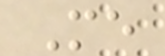Me
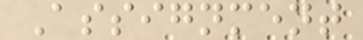Assignment
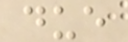due
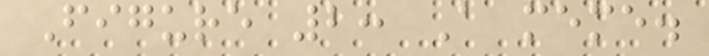Figure 2: A meme.
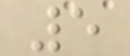5
